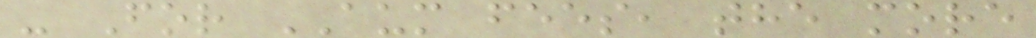- For AUM fees, the more
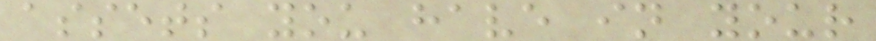assets you have in your
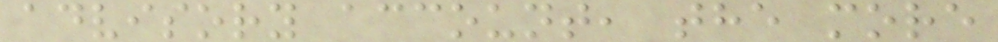advisory account, the more
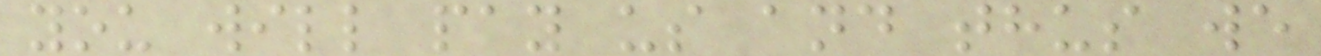you will pay us and thus we
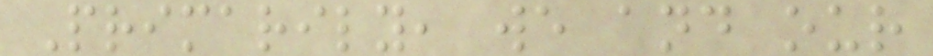Primarily, we and our
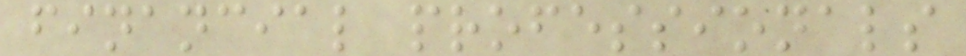financial professionals
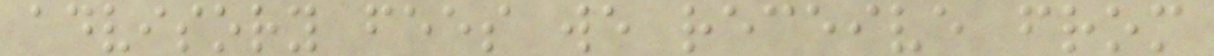advisory fees we receive from
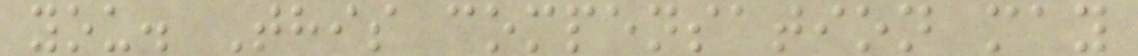you. This compensation may
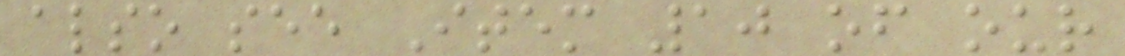also see Item 10 of our
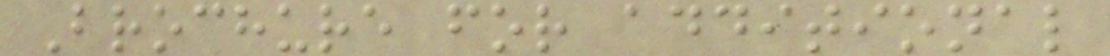Brochure for additional
